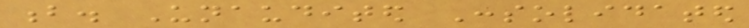b. Unaudited Consolidated
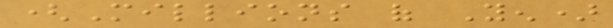(Millions of Yen)
